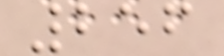256
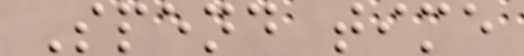Spend time
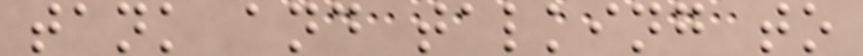tank and talking to
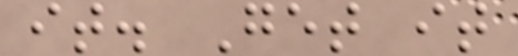it. Get it
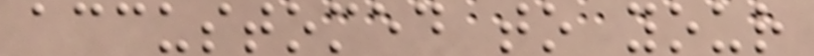accustomed to your
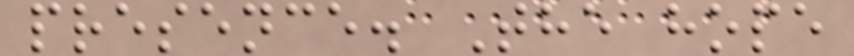presence. The hope
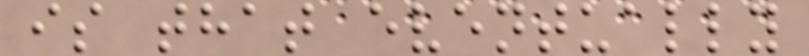is that eventually
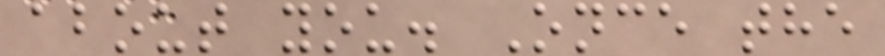about you. Once the
